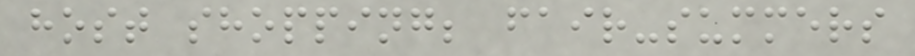host shopping; fair-summers
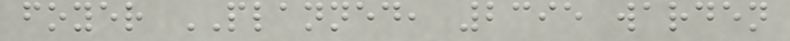foyer PLANNED, 2395 warden
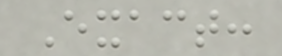Exact:
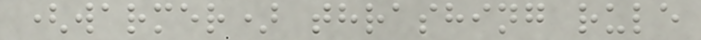(warmer) thrashing rule
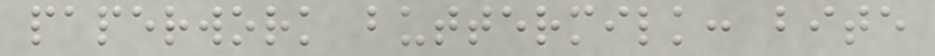paperwork buttermilk: bite
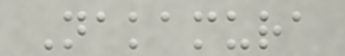Nakamura
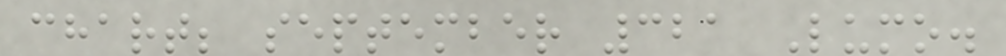chart; september 321 Lumo.
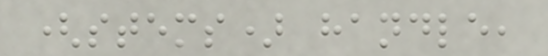(stems) handle,
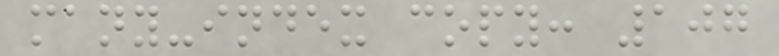many-index copy: 107
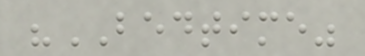"BEDTIME"
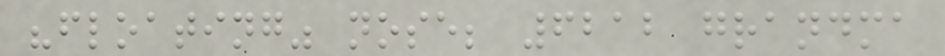"floating" nose; 6212 grandma
